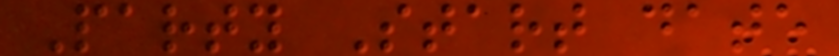Party Start date
